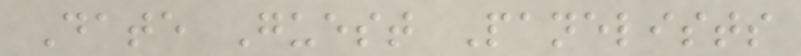Date Guest Panelists
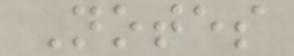Notes
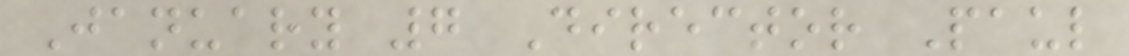January 7 Director Paul
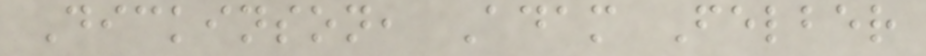Dickinson, Adam Felber
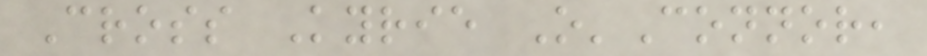Cross Kyrie O'Connor,
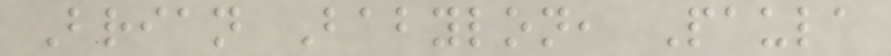Brian Babylon, Paula
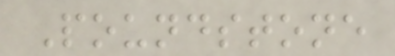Poundstone
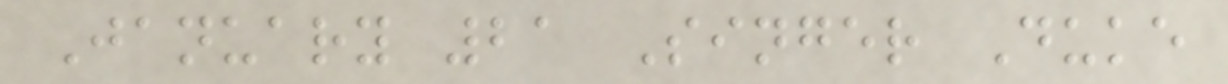January 21 Singer Duke
